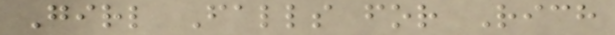Girl Falls for Rich
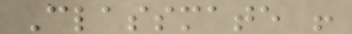Classmate !
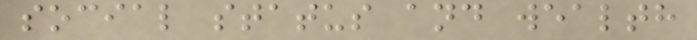social status and wealth
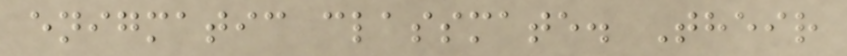enigmatic classmate. Their
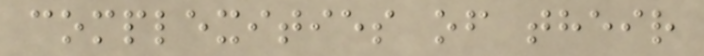complexities of their
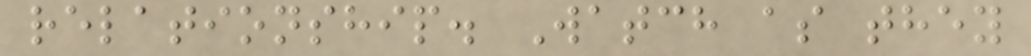relationship. Watch as they
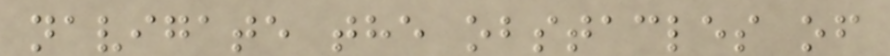navigate the obstacles of
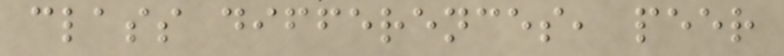class differences, peer
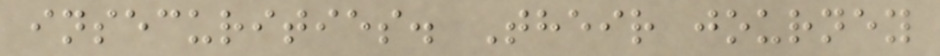insecurities. Their journey
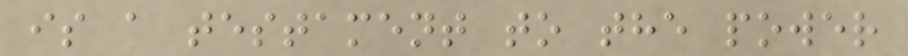is a testament to the power
